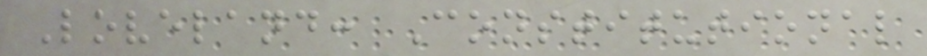Loveland: Constitutional
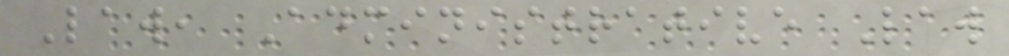Law, Administrative Law
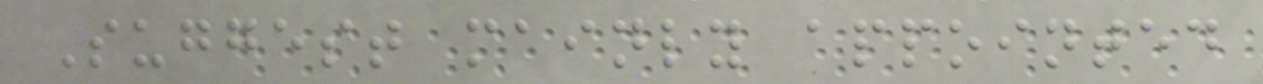Suggest mainly appointed
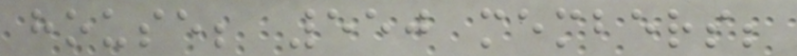house; 550 members;
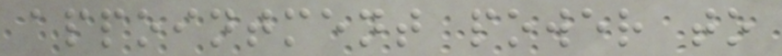appointment power to
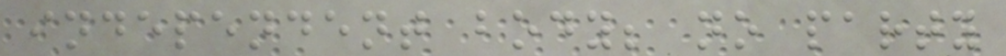independent body; no party
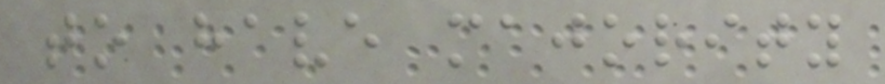to have majority
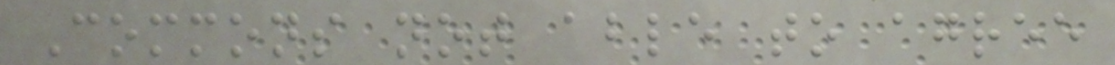Commons not able to agree
